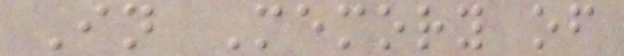In Memory of
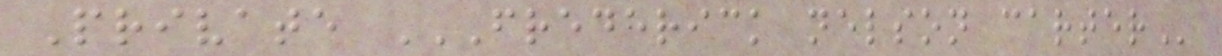Private FREDERICK NELSON CARTER
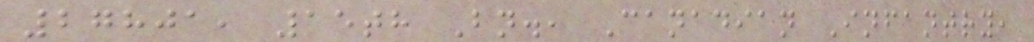27801, 15th Bn., Canadian Infantry,
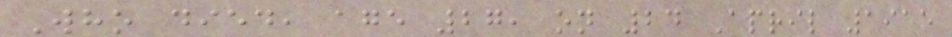Who died, age 27, on 24 April 1915
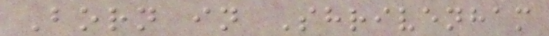Born in Shrivenham
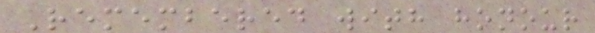Remembered with honour
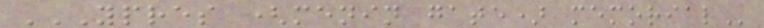YPRES (MENIN GATE) MEMORIAL
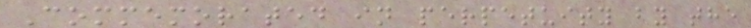Commemorated in perpetuity by the
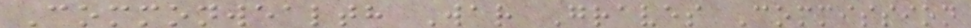Commonwealth War Graves Commission
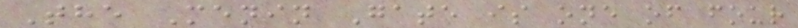The Menin Gate is one of four
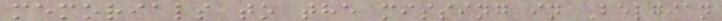memorials to the missing in Belgian
